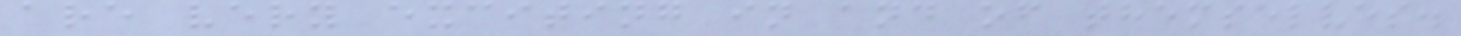are very exciting in and of themselves.
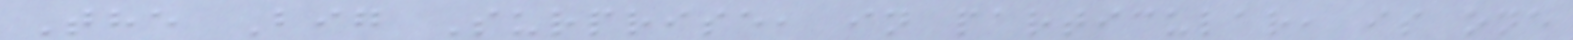The Big Surprise, in particular, is one
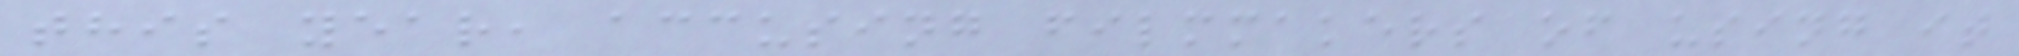this year, accusing filmmakers of using it
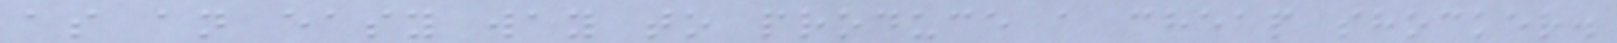as an easy way to produce a cheap shocker.
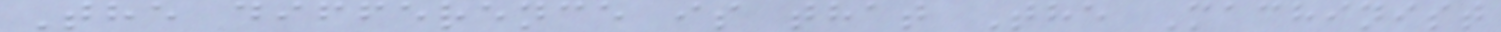The difference is that The Machinist
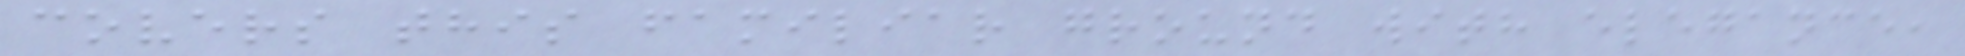covers this familiar ground with elegance,
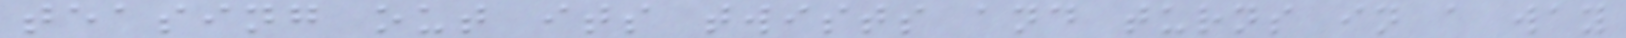teasing out its twists and turns in a way
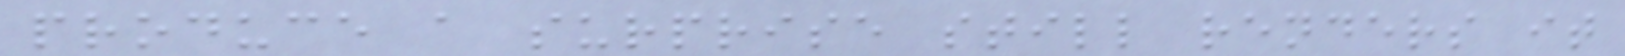produce a surprise still renders it
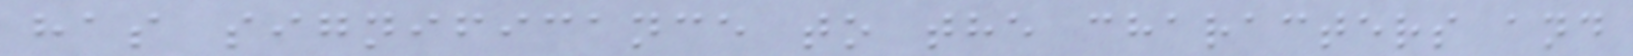has significance to the characters and
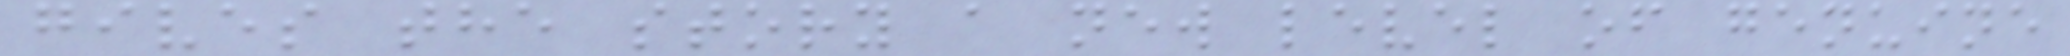gives the story a new level of genuine
